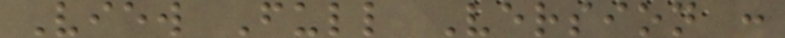View Full Version :
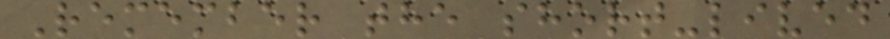Remember the short-lived
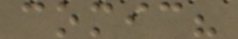comic?
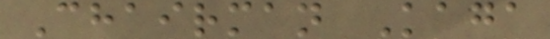Chairman Kaga
